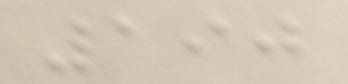190
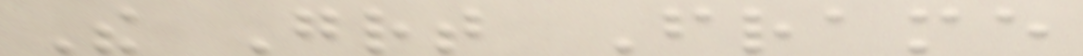The Great Frame
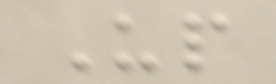Up
